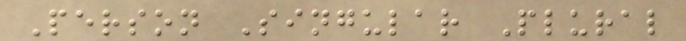Person Singular Plural
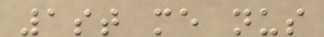1st me nus
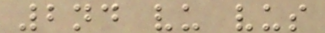2nd vu vus
